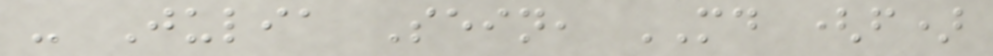- Julia Sein, MD (f)
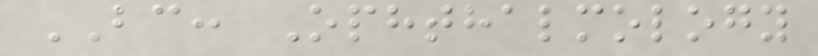BC: Ophthalmology
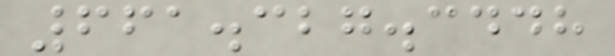661.327.3448
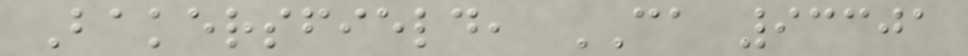Bakersfield, CA 93301
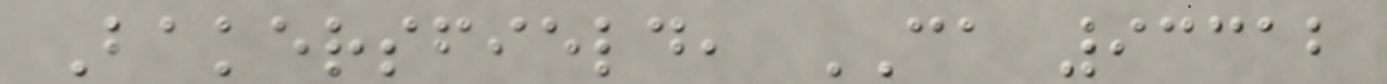Bakersfield, CA 93312
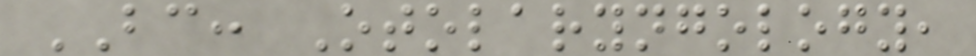BC: Otolaryngology,
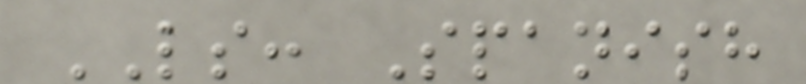LS: Spanish
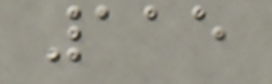115
